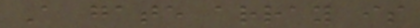A gate array is
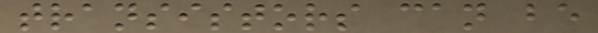transistors can be
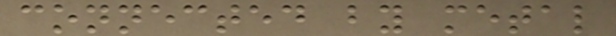connected by metal
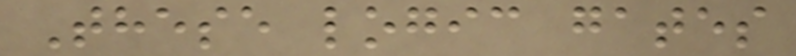These logic gates
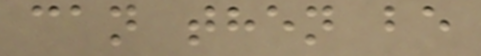can then be
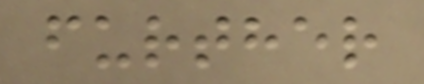further
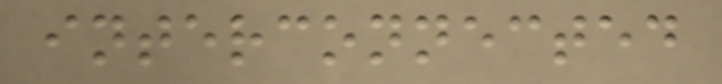interconnected
